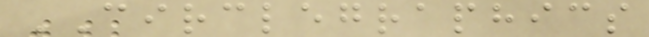CIRCLEGRAPHICS
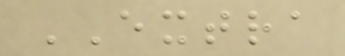EXTRA
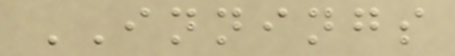INNINGS
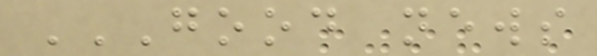GOOD NEWS
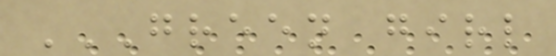GREEN GIRL
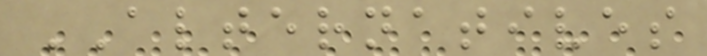ALTERNATIVES
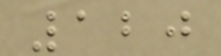120
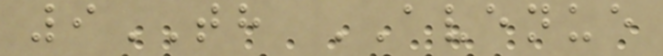9TH AVENUE
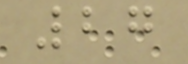27
